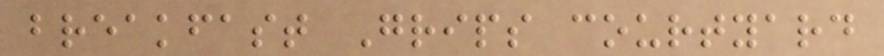breakfast Grips courtyard
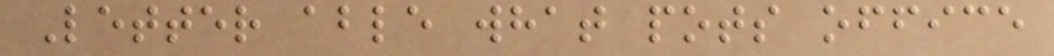Letter able what pots office
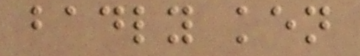badly ken
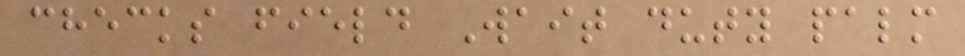checks field Wait duty palm
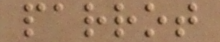parrot
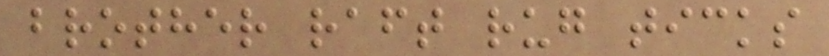brother raft rug ticks
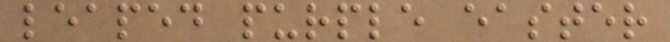leaped purple easter
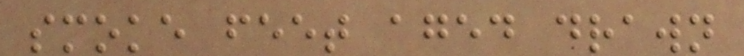smoke feet aged drawn
